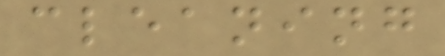cleaning
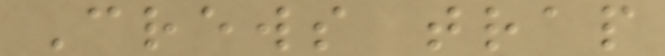Crews trap
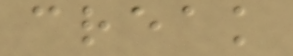creak
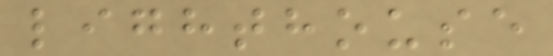lighthouse
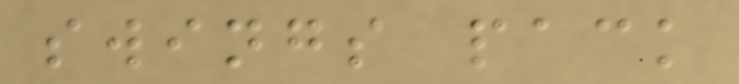swings pack
